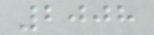2008
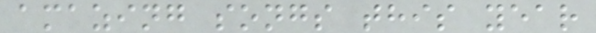amazing songs this year
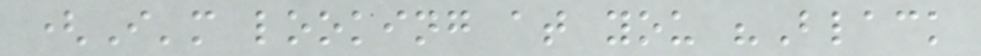(I'm looking at you "Black
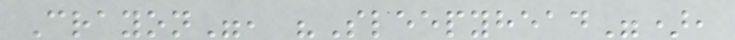Crayon", "Sleepyhead"),
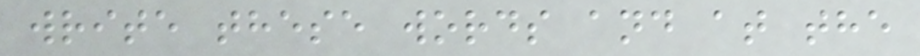write these words and at the
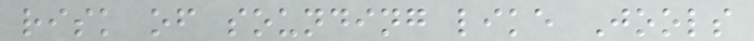risk of sounding like Jools
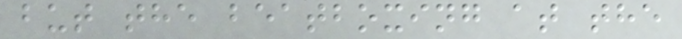but the beatboxing at the
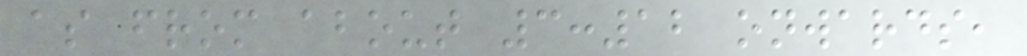as from about 3:12 onwards,
